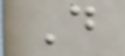Do
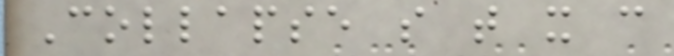Collapse so that it can
